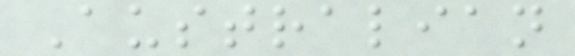Australian
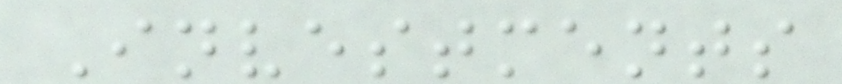Investments
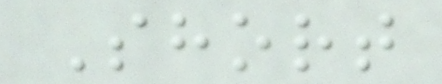Short
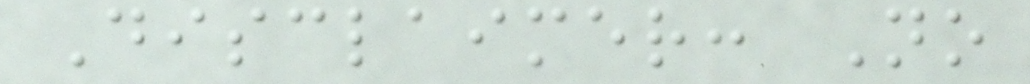Disclaimer: No
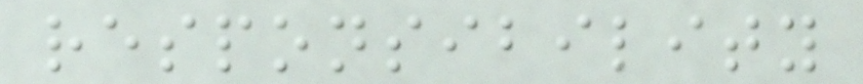responsibility
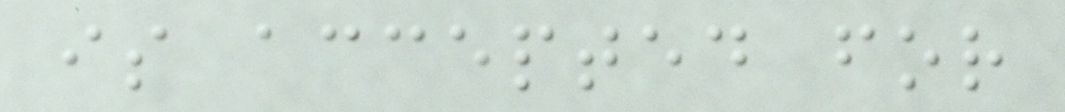is accepted for
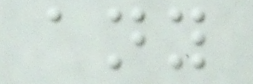any
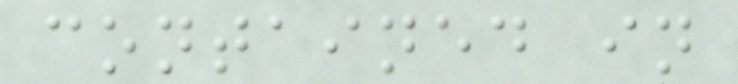contained in
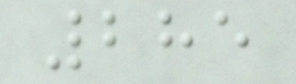285
